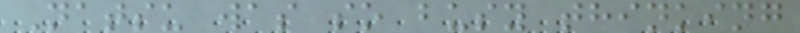Natsu was so busy thinking
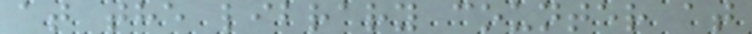at the library counter at
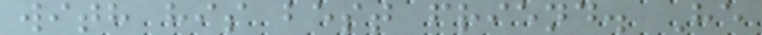with his best friend. He
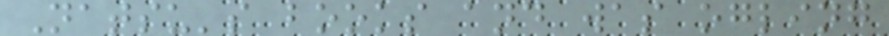Natsu's books and was ogling
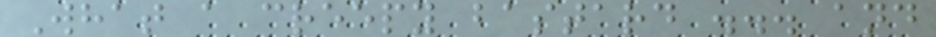What a creepy bastard ... and
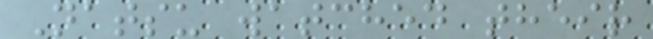Natsu watched their
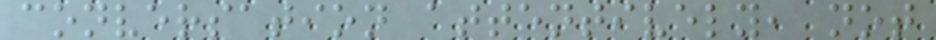conversation attentively, not
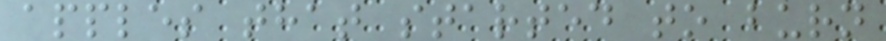apples that started to burn
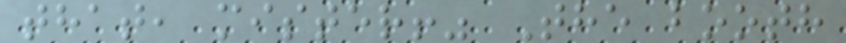that, mister!" The booth
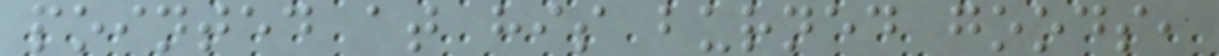pointed at his burned goods,
